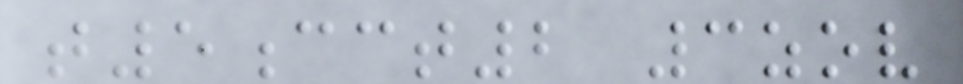t5cct2 3zov
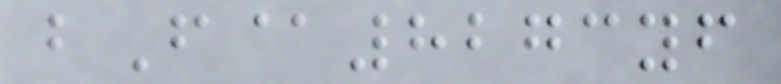bF@8273yf
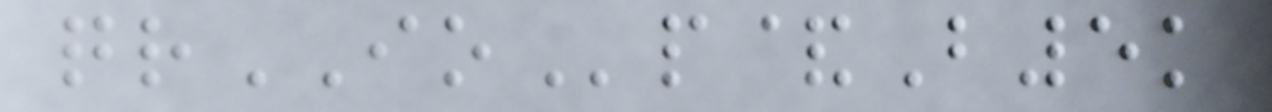qrIOp&B5k
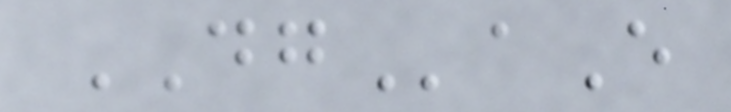DGaE
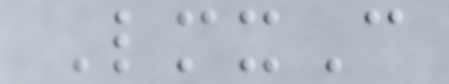LmxC
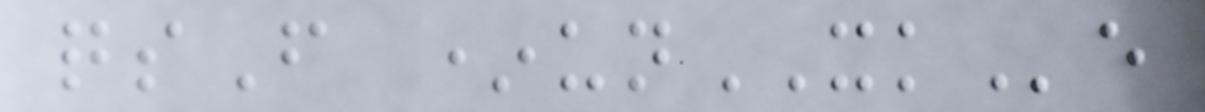qsF *unXKe
